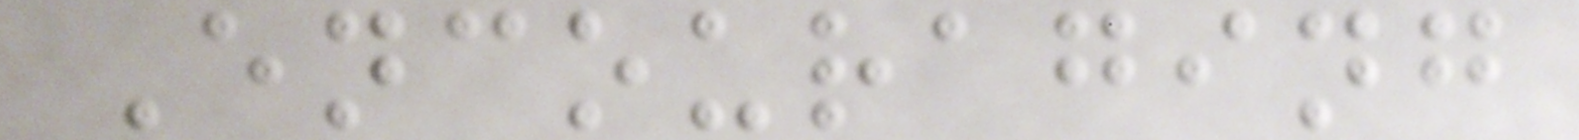Encouraging
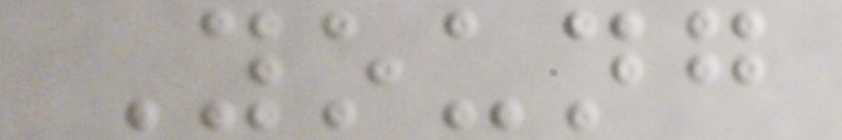Young
